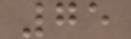75
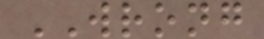WRONG
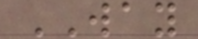WAY
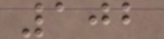102
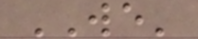WE'
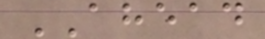AHEAD
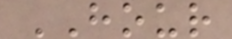HOUR
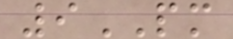9PM
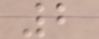2
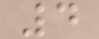4
